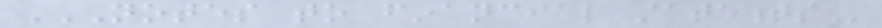NOTES TO FINANCIAL STATEMENTS
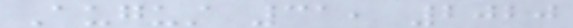August 31, 2020
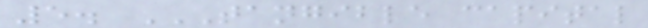5. TANGIBLE CAPITAL
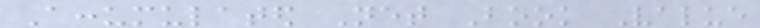Accumulated Net Book Value
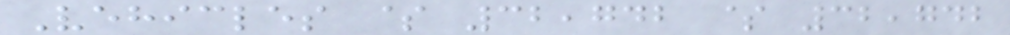Vehicles $ 32,742 $ 32,742
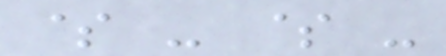$ - $ -
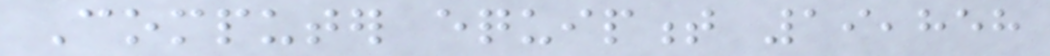Computer equipment 19,858
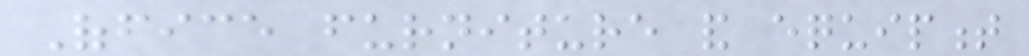Office furniture and equipment
